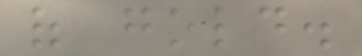of gold.
